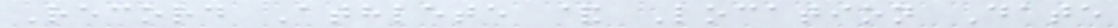Record Athlete & Location Date
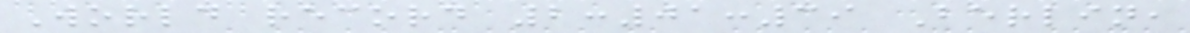World record 2:01:39 Berlin,
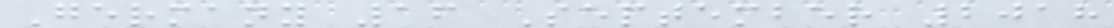Germany 16 September 2018
